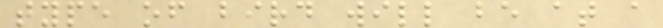type of bird will be at a
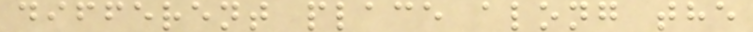different place along the
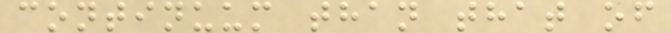continuum than that of
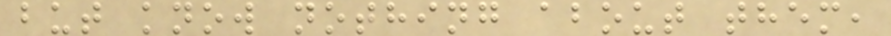but know nothing about them,
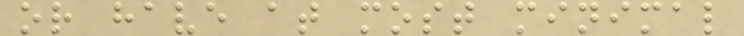or have at most minimal
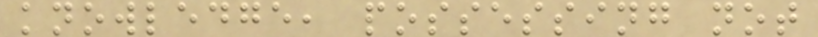knowledge, possessing not
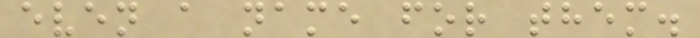even a name for them.
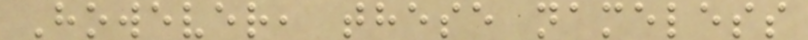However, these nameless
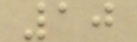10
